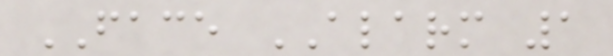FACE ALARM 1
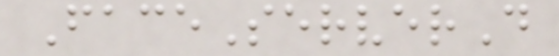FaceServerD
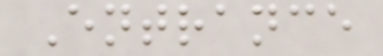Entrance
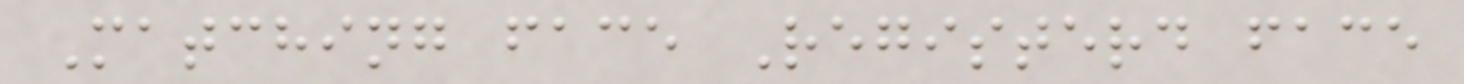Matching face Registerd face
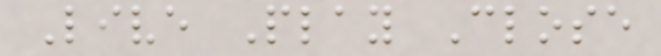Live Play Close
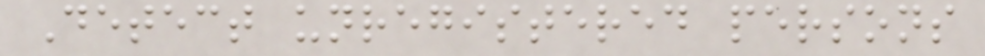Detect unregistered persons
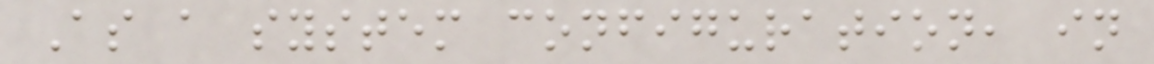As a system configuration, in
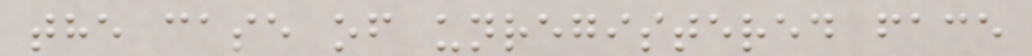the case of unregistered face
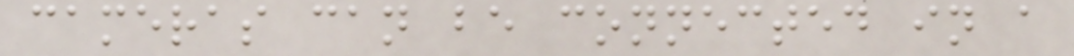cameras can be connected in a
